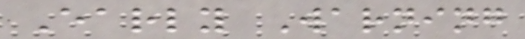Early Warning
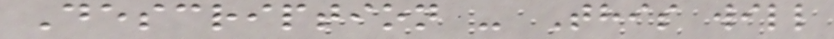Description - This will
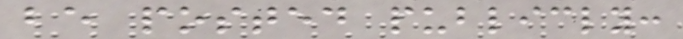be posted publicly:
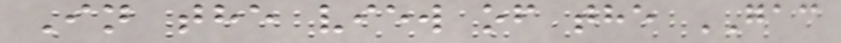In the view of the GAC
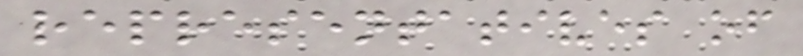representatives of
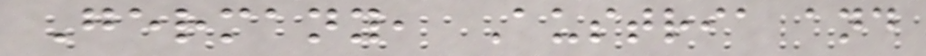Germany, Austria and
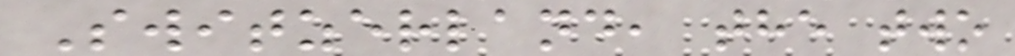Switzerland, the two
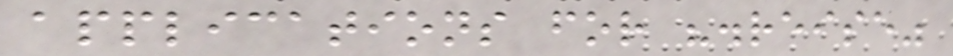applications for ".reise"
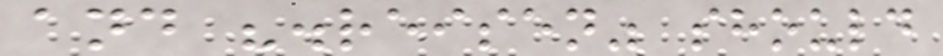and ".reisen" should
